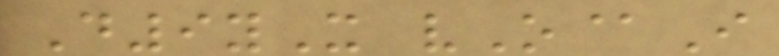D9yX vO@I
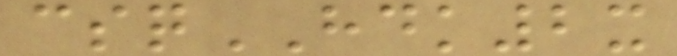csqHDK2x
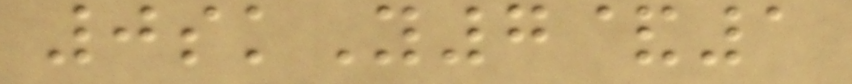0skY7&1
